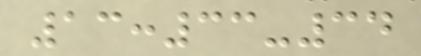13:33-34
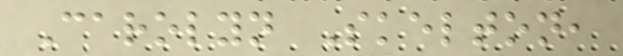Carolyn Skelton,
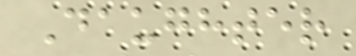Daughter
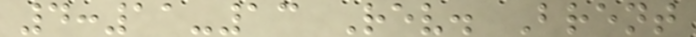4:11-13 Rev. Brent
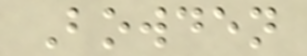Bowden
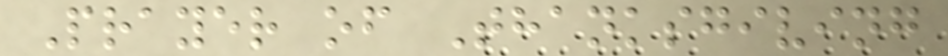Prayer of Thanksgiving
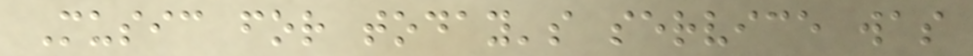Music for today's service was
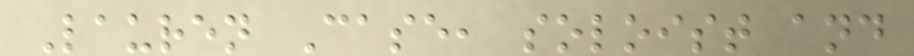Lauren Case, soloist and
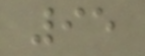95
